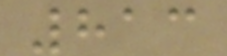813
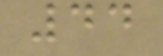44
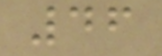46
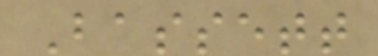Bassett
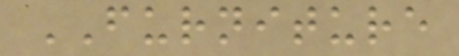FURNITURE
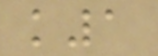k1
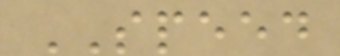SPEED
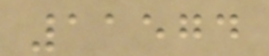11574
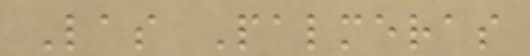Las Palmeras
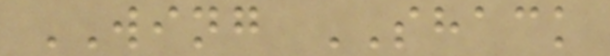WING SHACK
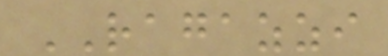RAGAZZI
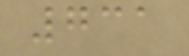731
